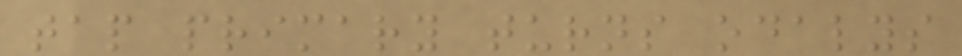tap primary turns odalys
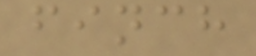finch
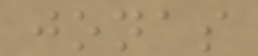jonas
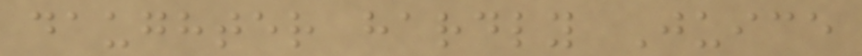daughter hardly Juice
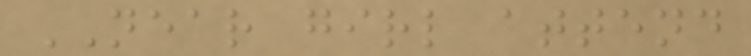NEAR girl attend
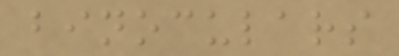binoculars
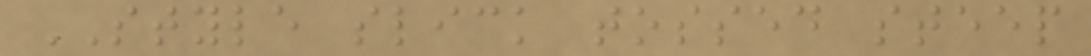STYLE slick tossed steep
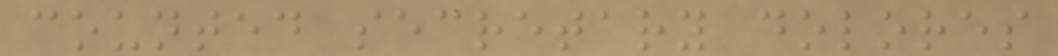counted secretary dolores
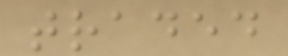traded
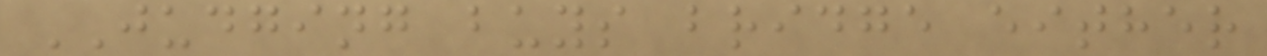JUDGING buys bridge either
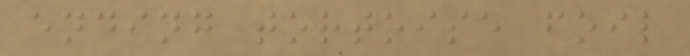ending tortoise foil
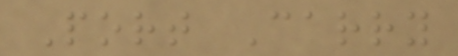Port Carry
